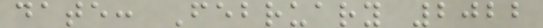date: February 2022
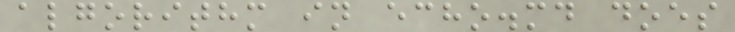algorithm in echo.md does
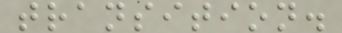transition.
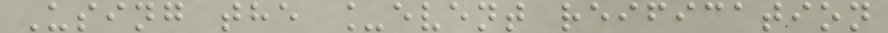Using the _event reification
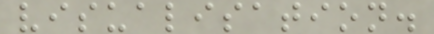visualisation.
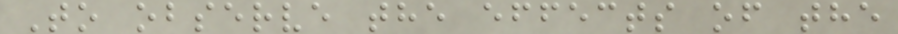To observe the effects of the
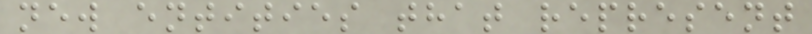new entities that represent
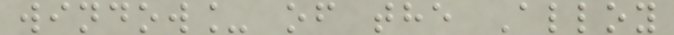window_ of the Alloy
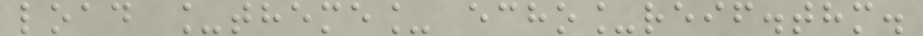load _theme_ echo_reif.thm.
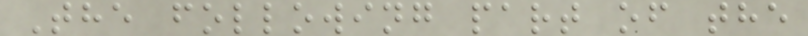The following part of the
